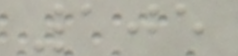105
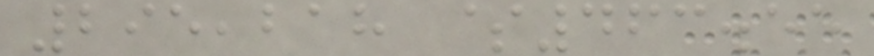295,218 $463.55
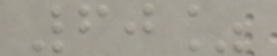60%
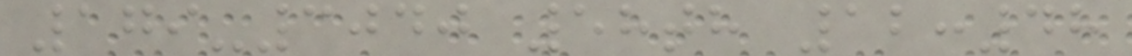179-3040 58th 12:48
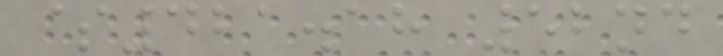$421.18 52nd
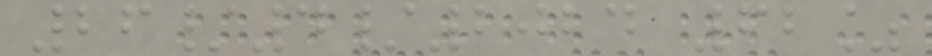26/4/2024 62%
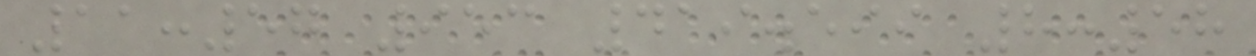11:57 953 419.599 8:58
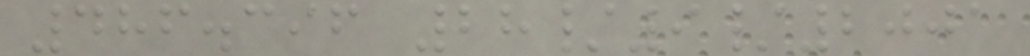486.396 28/9/2001
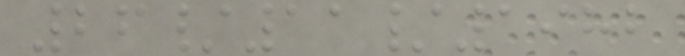26/11/1982
